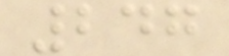247
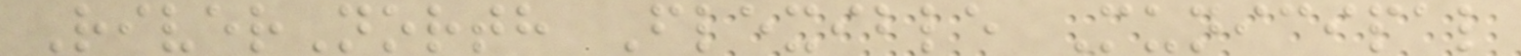RiverNorth Flexible Municipal
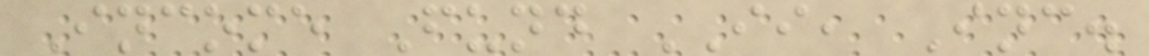Income Fund II, Inc.
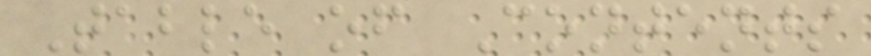Table of Contents
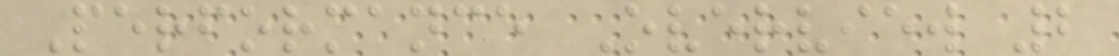Performance Overview 2
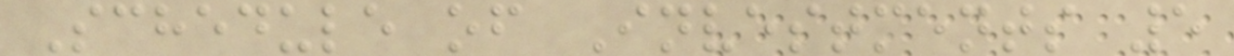Schedule of Investments 5
